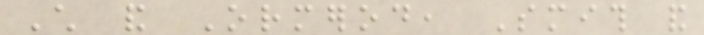Child and Ormerod, Smith and
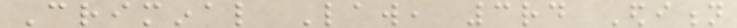Criminal Law, 3rd Edition
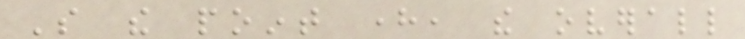So the point here, the overall
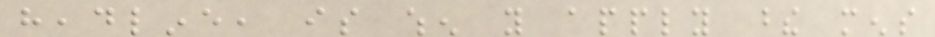headline, is when you apply these mens
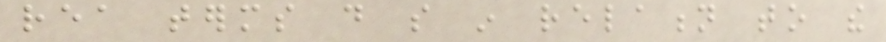rea terms do so in relation to the
